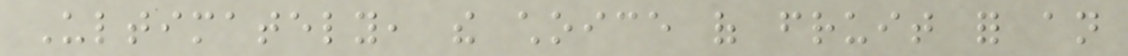Ultimately, the choice of fruit for an
